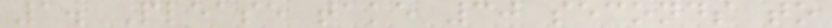1. Please take 30 seconds to
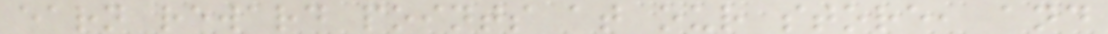earn reward points at our store, and
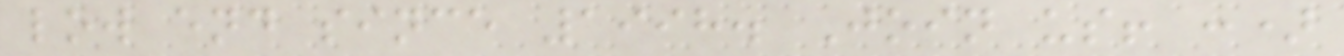low end since 1998. Join us! :)
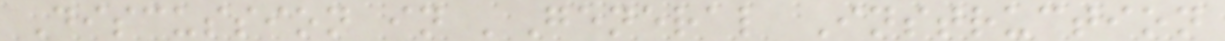Discussion in 'General Instruction
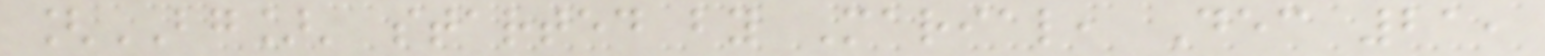[BG]' started by Marial, Dec 21,
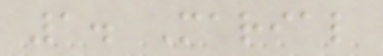1. Marial
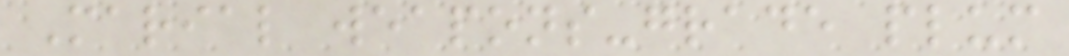Marial weapons-grade plum
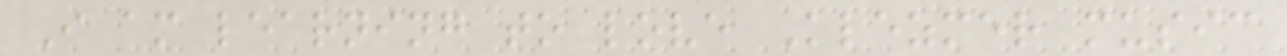I am learning to love Klezmer music
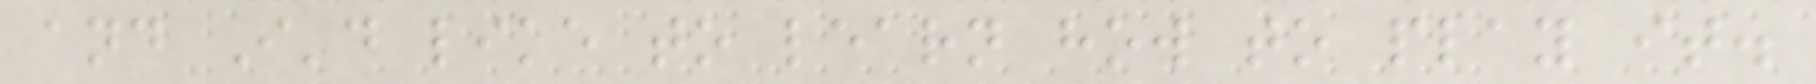and I'd like to learn how to play it.
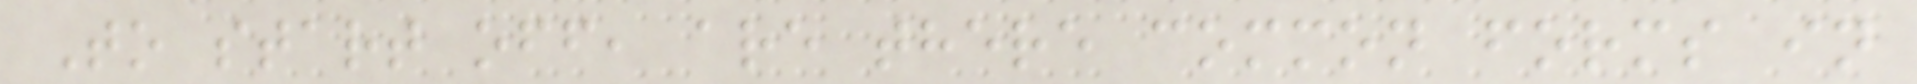To start off, are there common forms in
